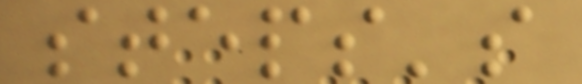steps's
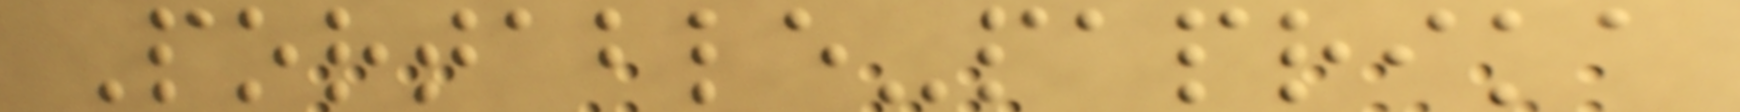Portable-paprika
